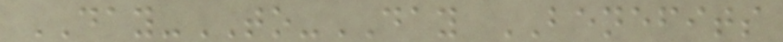DAY-TO-DAY BENEFITS
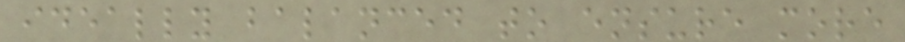ideally balanced to ensure more
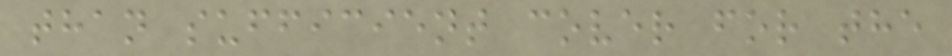than sufficient cover for the
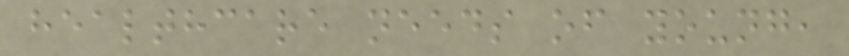healthcare needs of young,
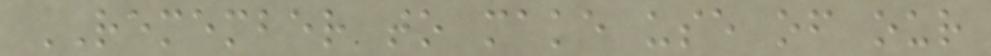REMEMBER to make use of our
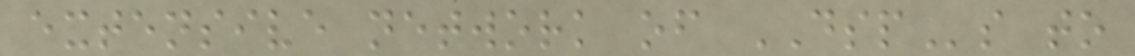extensive network of DSPs to
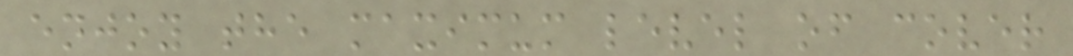enjoy the maximum level of cover
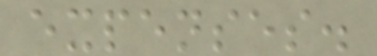expenses.
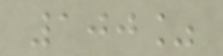100%
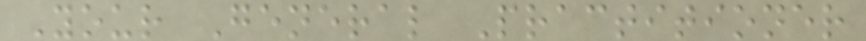Your General Practitioner
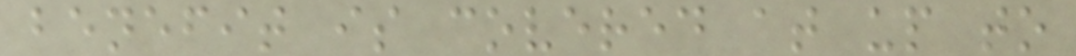benefit is covered at up to
